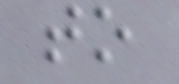to
